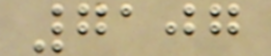7107
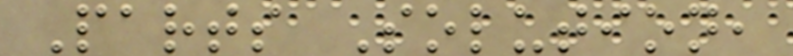Parts Solution,
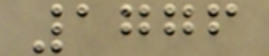1776
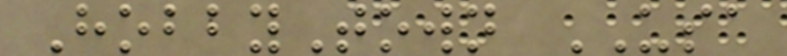HobbyTown USA
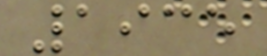1935
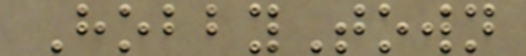HobbyTown
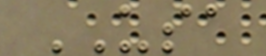USA
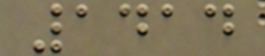1414
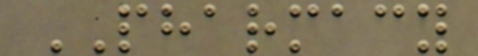PHARMACY
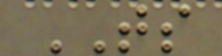TS
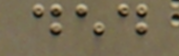ded
